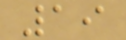19
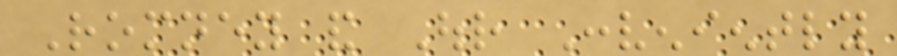Romney and Our Conveniently
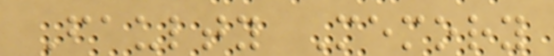Faulty Memory
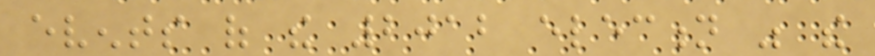events of the 2012 election was the
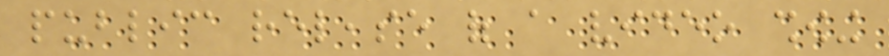public release of a video showing
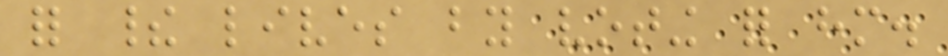for their lives by voting for him.
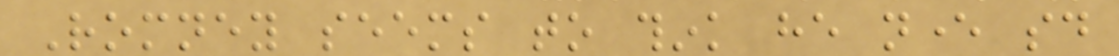Romney seems to think he never said
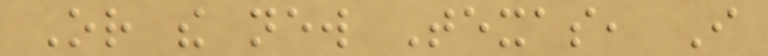Or the new Texas, I
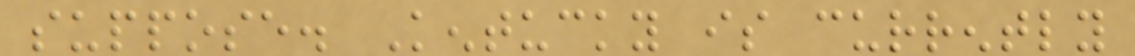suppose. Kentucky is currently
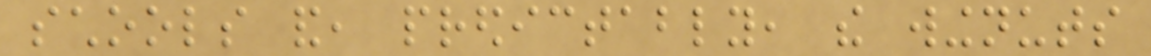schools and, predictably, the wingnuts
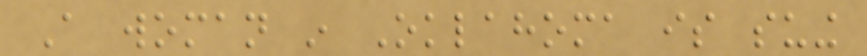A woman in Oklahoma is suing
